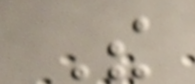The
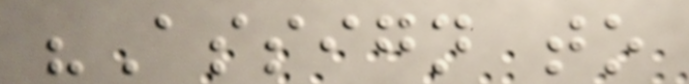"Assign to
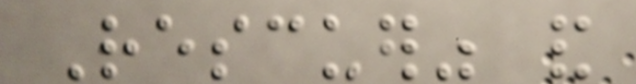Rescuer" and
